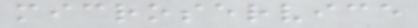microservice
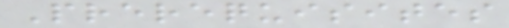Prerequisites
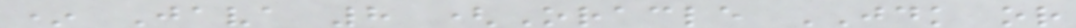* Java 8 (Oracle JDK or
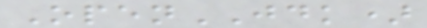OpenJDK)
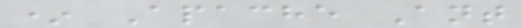* Apache Ant
